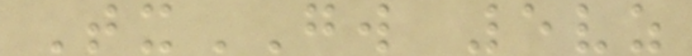TxGW 5vz
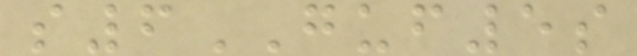s6GUF5s
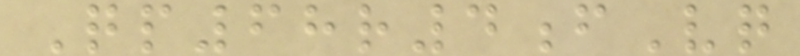Qp68r4fVq
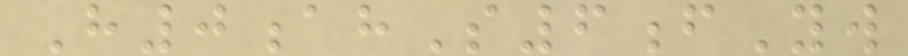H0ahS6fYw
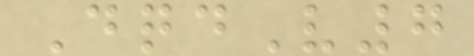DqdV7
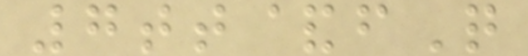7tt&fQ
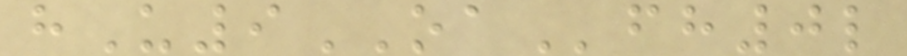hU9OAfh0l
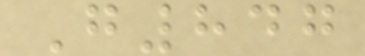G847
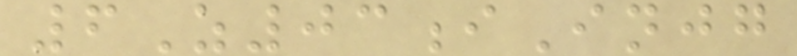6Z03iInjg
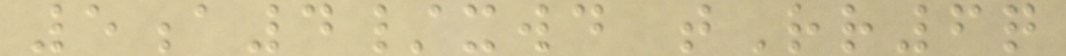5a4/xwd tRr6q
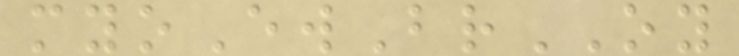myoEwBrOY
